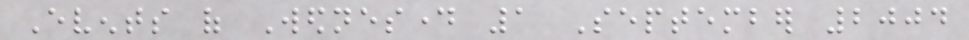Events of Wednesday 1 September 2004
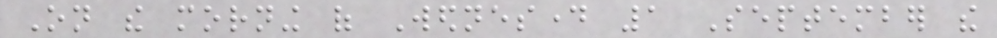On the morning of Wednesday 1 September the
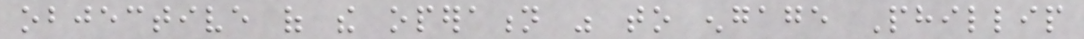objective of the operation was to engage Phillip
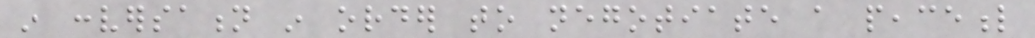in conversation in order to negotiate a peaceful
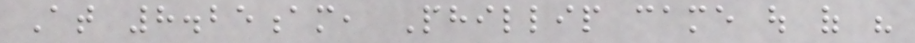At 8.25am, Phillip came out of his
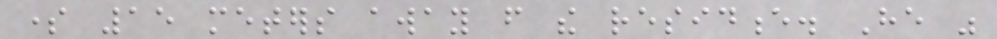some 15 meters away from the residence. He was
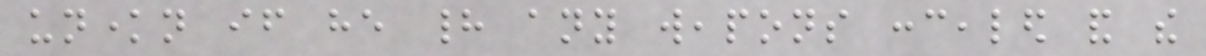unknown if he had any weapons concealed and the
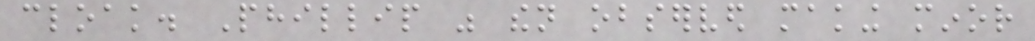cloak. Phillip was then observed making minor
